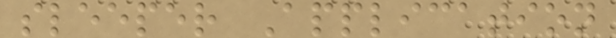sleeper Application
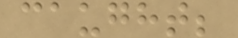caught;
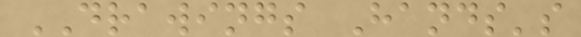DRAWINGS Hands's
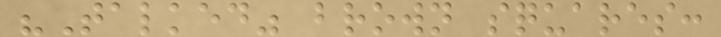"Talked" brown squares:
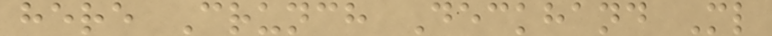here Crunch Deckhand Ml
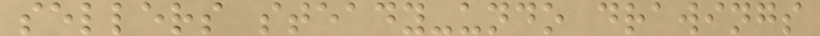sellers steady-undo drawings
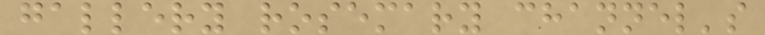gallery rosemary channel's
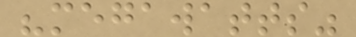"megawatts"
